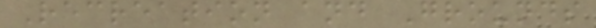Recreation and Grounds
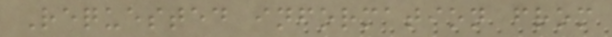Requested information from
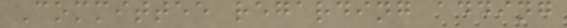Committee regarding adding
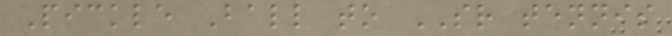Pickle Ball to SR tennis
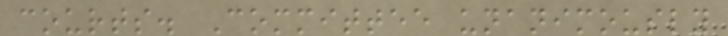courts. Committee unanimously
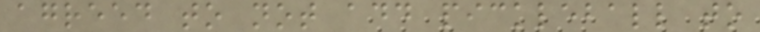agreed to not add pickleball to
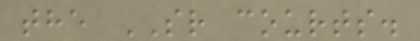the SR courts.
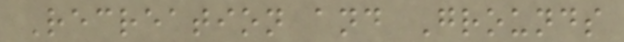Recreation and Grounds
